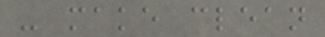- make clean
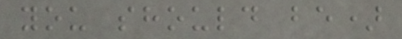you should be)
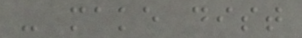- make dist
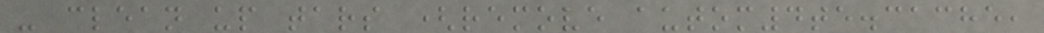- clean up tars (remove autom4te.cache,
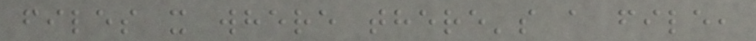files x where there's a file,
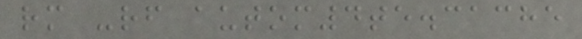rm -rf autom4te.cache
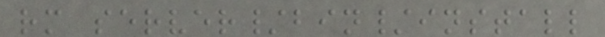rm server/bin/install
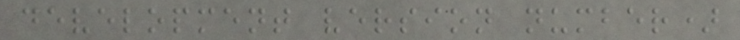development version number)
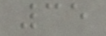35
